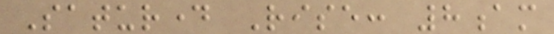Saturday Rise: 8am
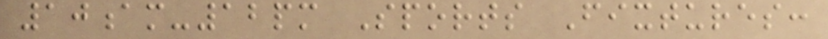10am-12pm Sports Fixtures:
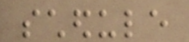schedule
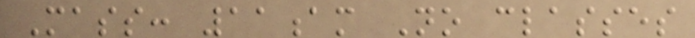Mass: 11am No classes
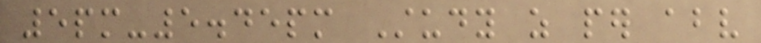5pm-5.45pm Study as per above
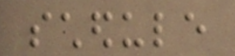schedule
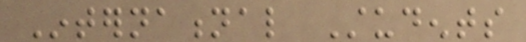International Students
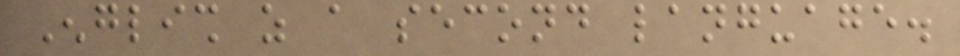English as a second language.
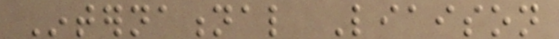International Liaison
